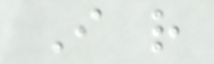I rather
